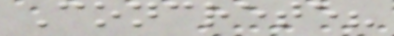Concrete?
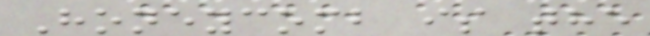Honeycomb is the
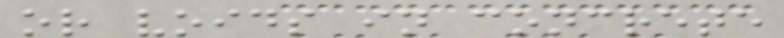or voids in concrete
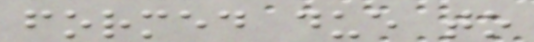formed due to
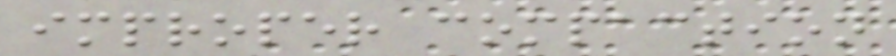improper compaction
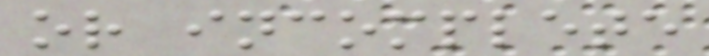or incomplete
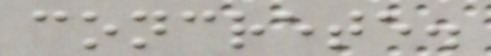concrete.
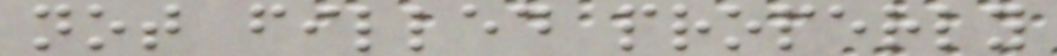not filled properly
